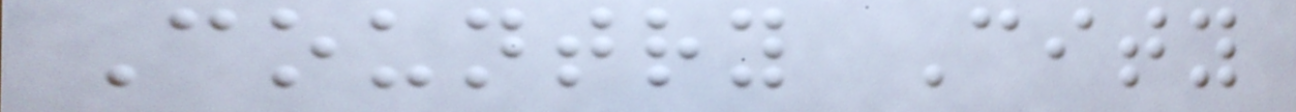Country City
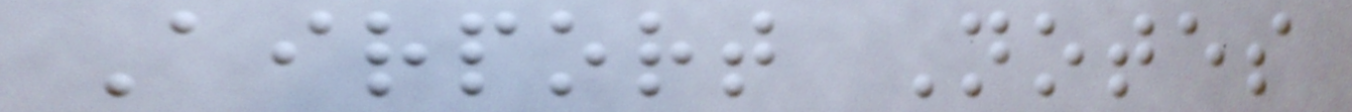Airport Notes
